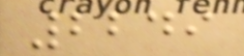2249
